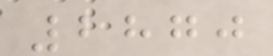2870
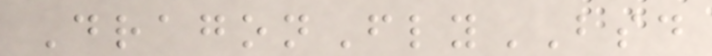DragonFlyBSD
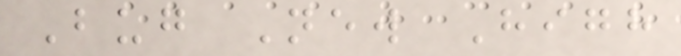Bug New High
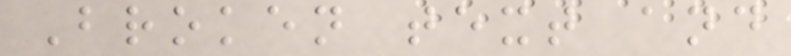Broken text and
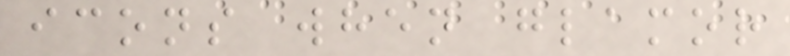icons when glamor
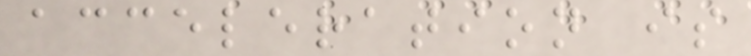acceleration is
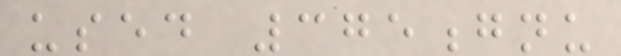used 375gnu
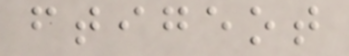ftigeot
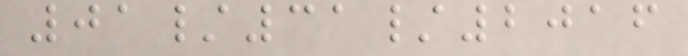01/31/2016
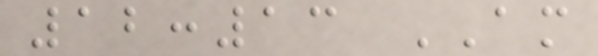12:13 AM
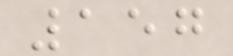157
